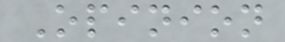Opinion
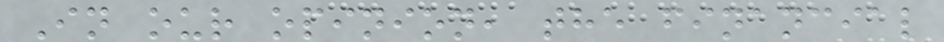In our opinion, the financial
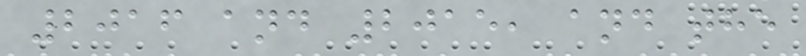2016 and 2015, and the
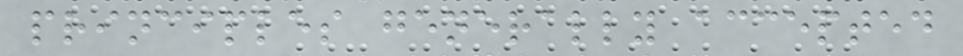principles generally accepted
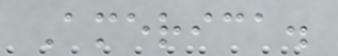America.
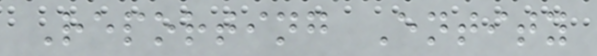Reporting Entity
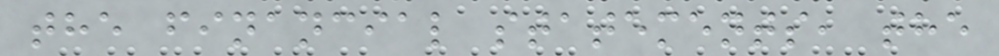the financial statements, the
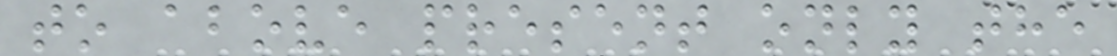to above present only the
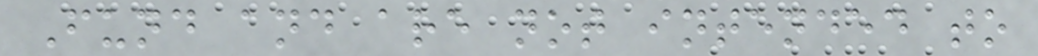Fund and are not intended to
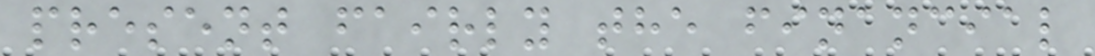present fairly the financial
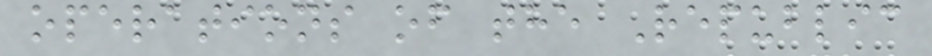operations of the Republic
